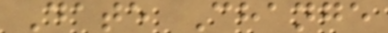Date Change
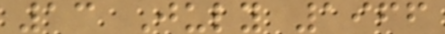13 July 1966
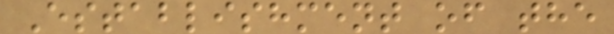Establishment of the
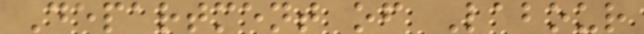Department of Labour
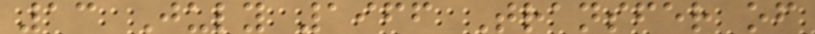13 July 1966 Transfer of
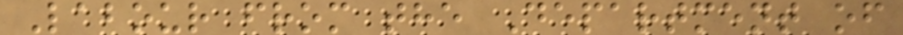Labour from the Department of
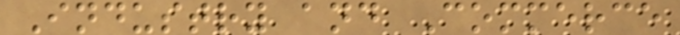Industry and Commerce
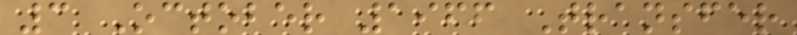3 October 1966 Transfer
